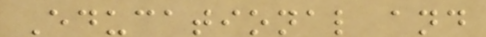Educational and
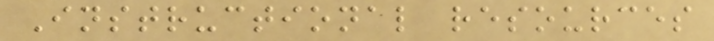Instructional resources
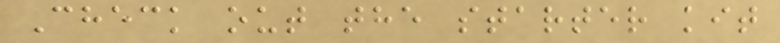Check out the starter kit
